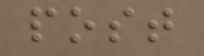post
